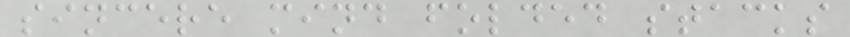sincere mind folded stacks
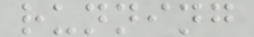running
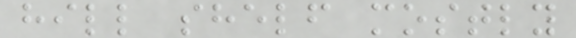hill shelf mostly
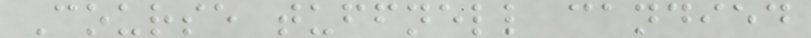Course tuffnell candied
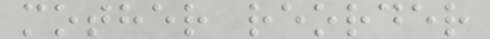mother reorder
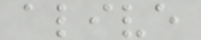alive
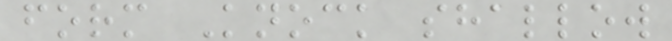form Knock shallow
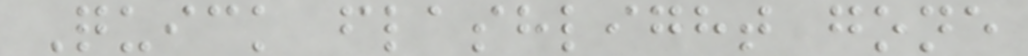Quick flashlight gone
